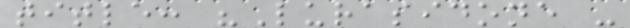title: "Lurasidone -
